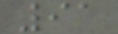91
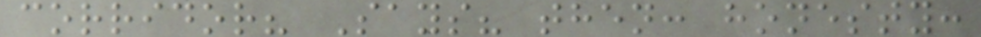corridor? Says? then: honesty:
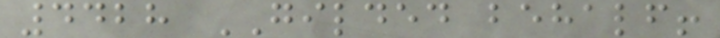4428 GILDED behalf!
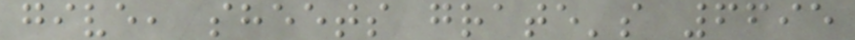give, sheets grate's 6695
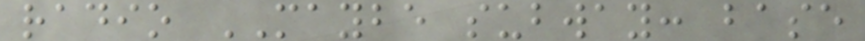radio MAYBE subway: base
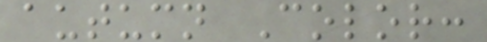autumn Color:
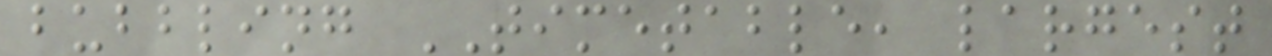bubbling TIMETABLE, largest
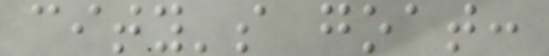city's goat:
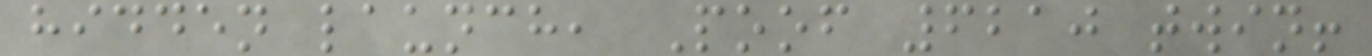hidden launch, Poof 6210 twin!
